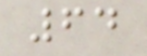64
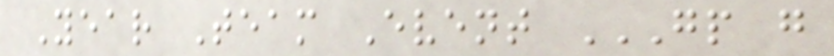Year Team Event GP G
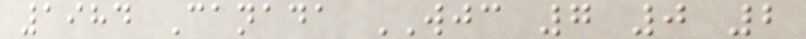1984 Canada WJC 7 0 2
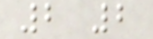2 2
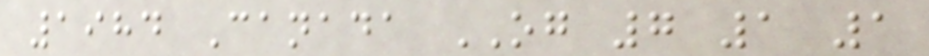1984 Canada OG 7 1 1
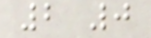2 0
